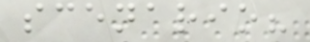scenario?
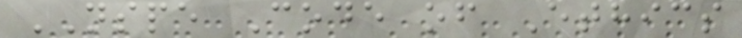NSPE Code of Ethics
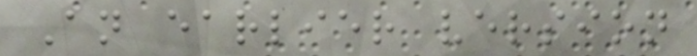An earlier version
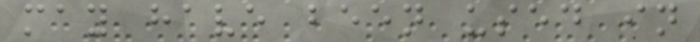may have been used in
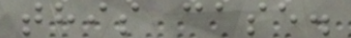this case.
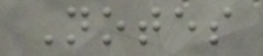Notes
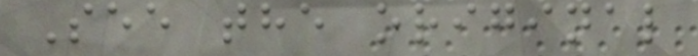See the original
